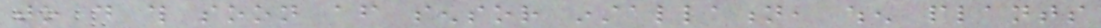to do this soon after sensor installation, when plants
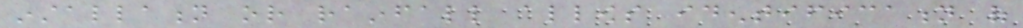installation or rainfall allows identification of
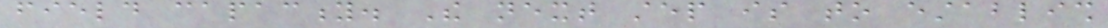field capacity. The next step is to establish
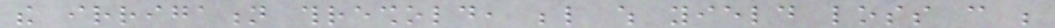the irrigation threshold, below which yield loss can be
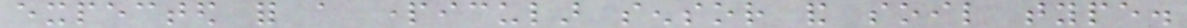expected for a particular sensor and soil type.
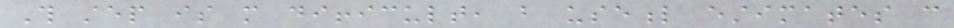This step is more difficult, but useful estimates can
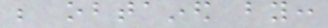be obtained by:
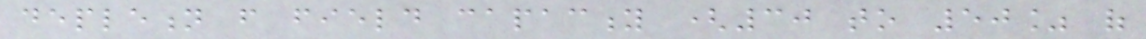depletion from field capacity (30 to 50% of
